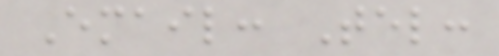Email: Tel:
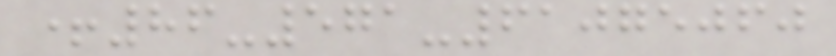+86-571-61075060
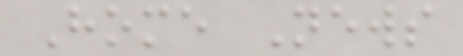Home News
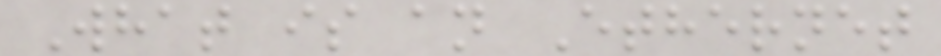What is an Ethernet
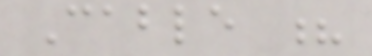Cable ?
